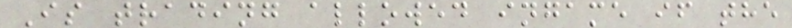Is trading allowed ingame if the
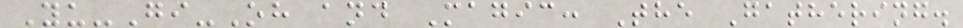Yu-Gi-Oh and Magic: The Gathering.
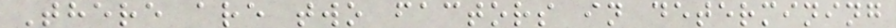There are two factors in determining
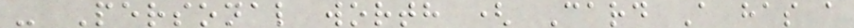- Personal worth ( Card A has a
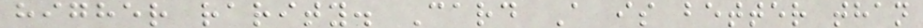higher rarity. Card A is better than
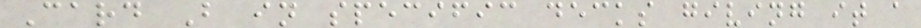Card B in specific decks giving it a
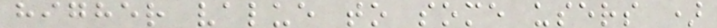higher value to some users )
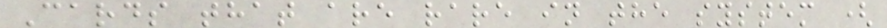Cards that are rare in the system (
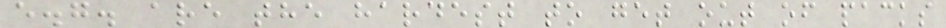e.g. are the hardest to get out of packs
